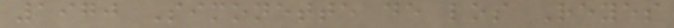1970 Simonette de los Reyes
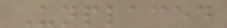Unplaced
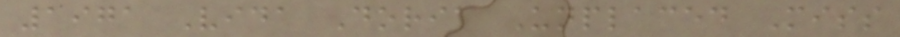1971 Vida Doria Unplaced Miss
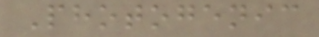Photogenic
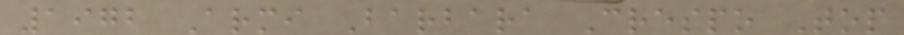1972 Armi Barbara Crespo Top
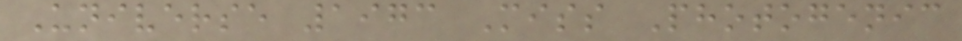Universe 1973 Miss Photogenic
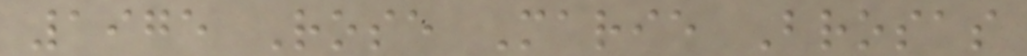1975 Rose Marie Brosas
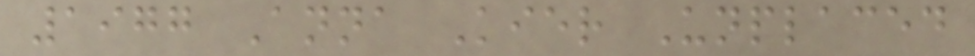1977 Anna Kier Unplaced
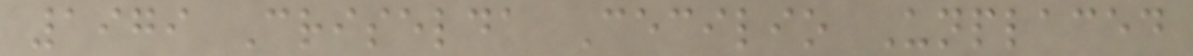1979 Criselda Cecilio Unplaced
